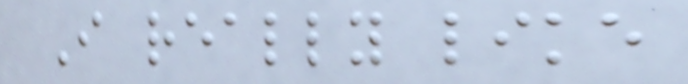I really like
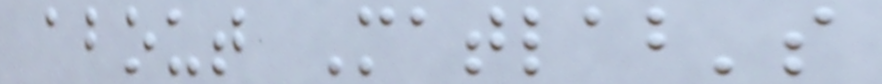about Matlab's
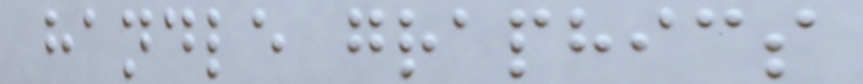handle graphics
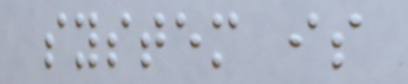system is
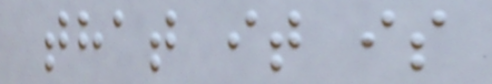that it is
